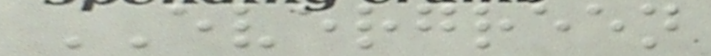EVERGREEN
